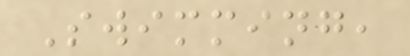Swimming,
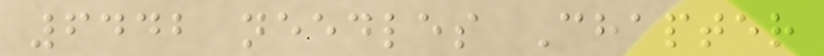6442 needles Chapter
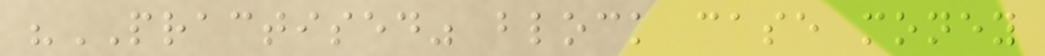"PRACTISED" block case money
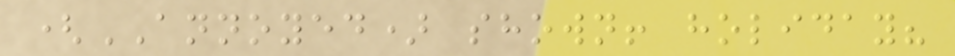(ANNOYED) shown! holiday?
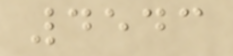4543
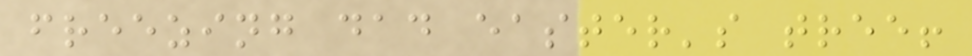freezing dad easter's tree!
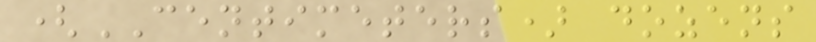(CENTIMETERS) dozens
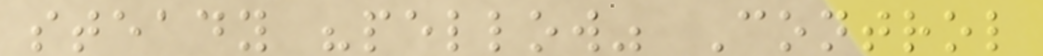steady "pellow" Control
